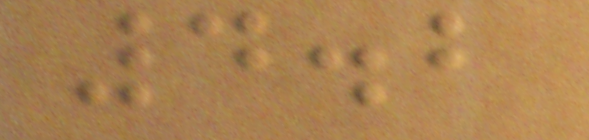4.2
